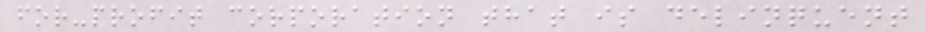for-profit corporation that is delinquent
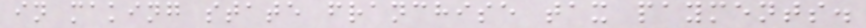in making state franchise tax payments.
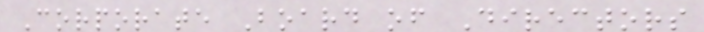Corporate Board of Directors
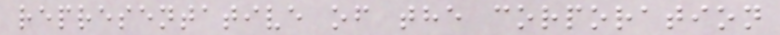representative of the corporation
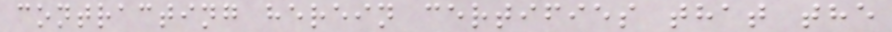contracting herein certifies that the
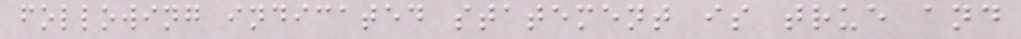following indicated statement is true and
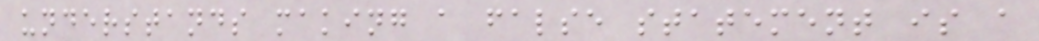understands making a false statement is a
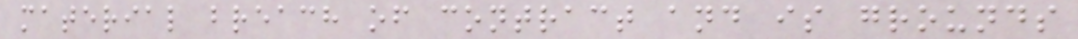material breach of contract and is grounds
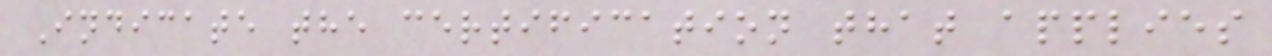Indicate the certification that applies
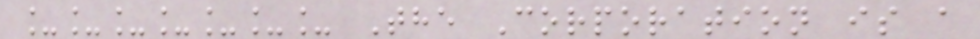_______ The Corporation is a
